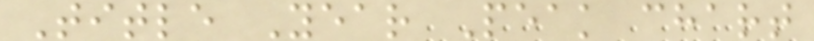Title Year Peak chart
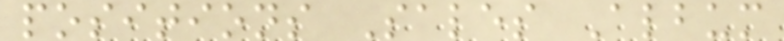positions Sales Album
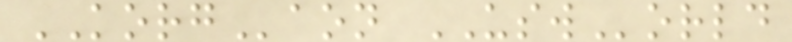KORGaon USWorld
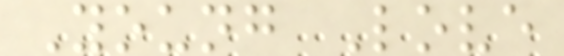Young Love
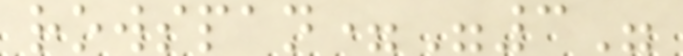rowspan="3"
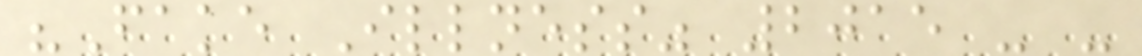"Fake Illness" 2015 - -
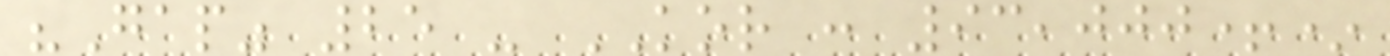"Gap" 25 - KOR : 93,000+*
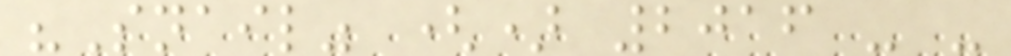"Snail" () 2016 - -
